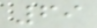69
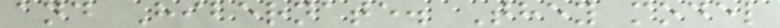and Hibernate. They model
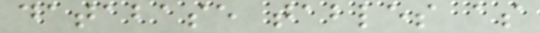database tables as
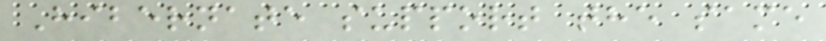Hibernate support the same
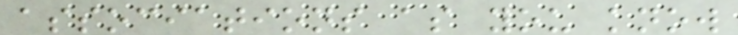associations as you know
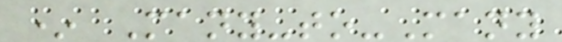* Many-to-Many
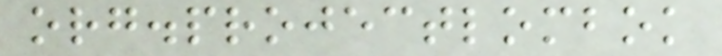org.projectlombok
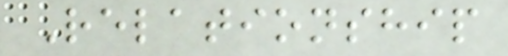Relationship
